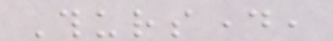Thursday,
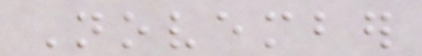November
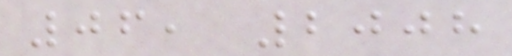06, 2008
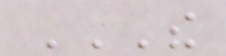THE
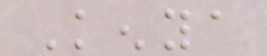Kenya
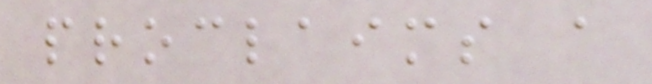proclaims a
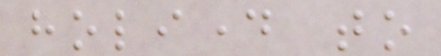holiday to
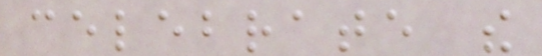celebrate the
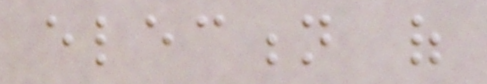election of
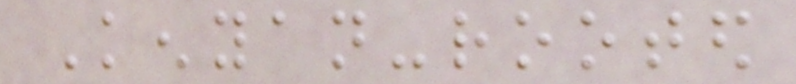Kenyan-rooted
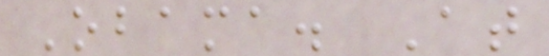Obama. At
